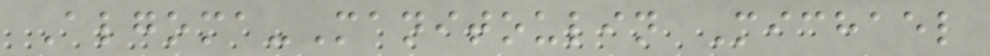Algoma-Manitoulin Michael
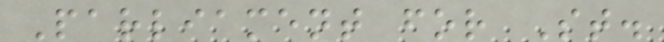Parliament for St.
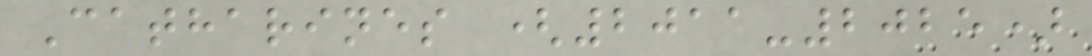Catharines (2011-2025)
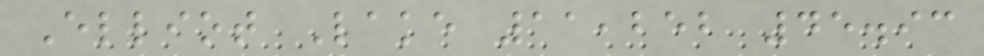Elliot Lake 11,252 45.93
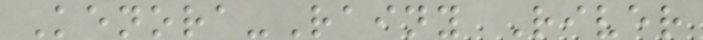Kenora-Rainy River
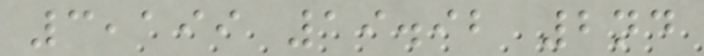3,199 19.92 2nd
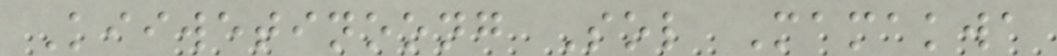Kiiwetinoong Sol Mamakwa
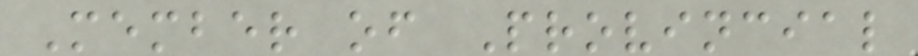Member of Provincial
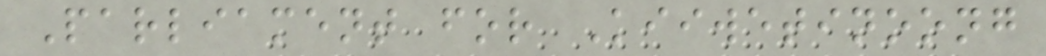Parliament for Kiiwetinoong
